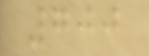700
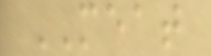MEAT
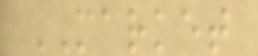MARKET
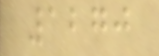1270
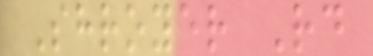Shroyer Rd
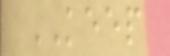KEEP
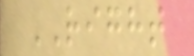RIGHT
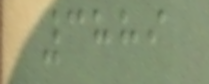3889
